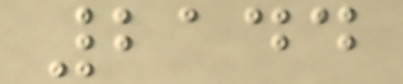2144
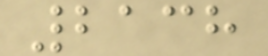2138
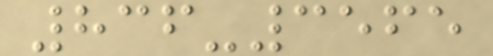836-3565
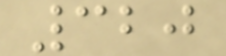320
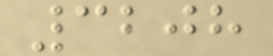3208
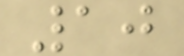10
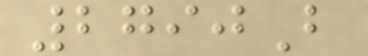2790B
